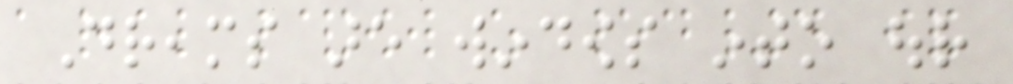Dreams are windows into our
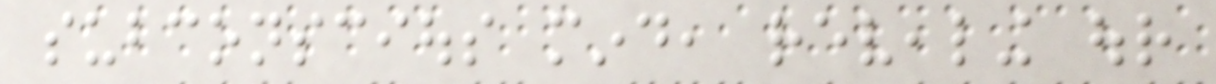subconscious mind, revealing our
